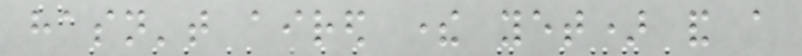hasn't aired there yet) and a
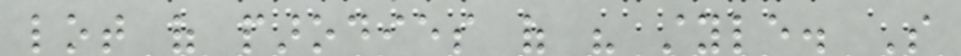lot of parodies of his style. So
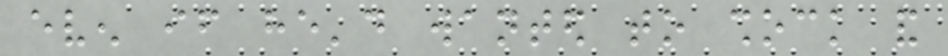even if he'd wanted to shock and
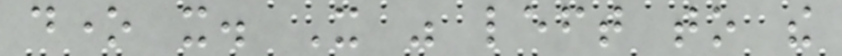done it. It was left to the
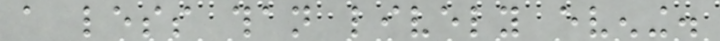a less than lively evening.
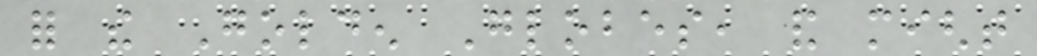for the Golden Globes, and might
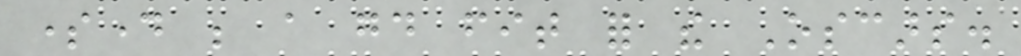someday be a good fit for the Oscars.
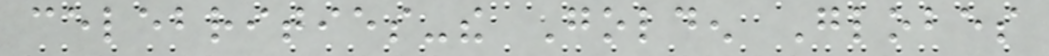celebrities-the Golden Globes
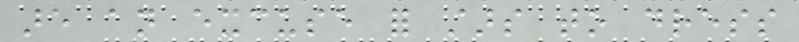are an excuse for stars to dress
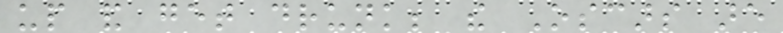up and get drunk; the Oscars are
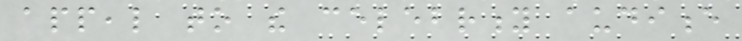appeal to the celebrity audience
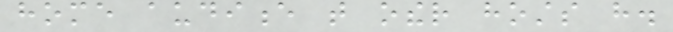home audience that other hosts have.
